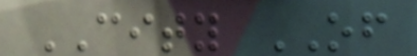CITY OF
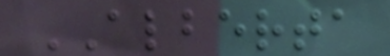ALBERTA
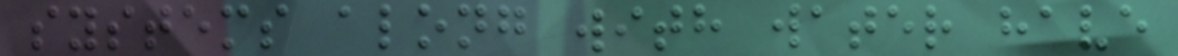systems along with water have
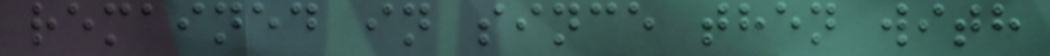remained in since then with
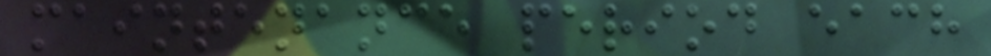maintenance period each
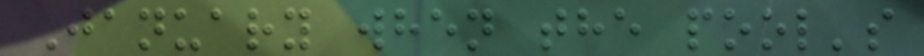January when the pool's
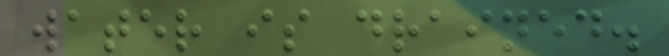water is drained.
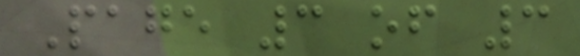Page 3 of 3
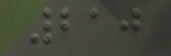210
